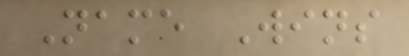Name Wins
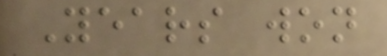Years won
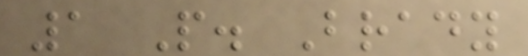1 P. Brady
